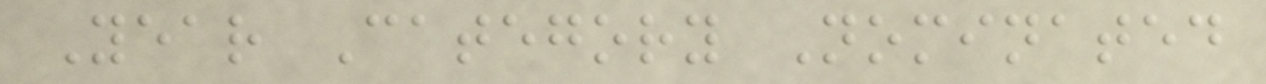Year Category Nominated
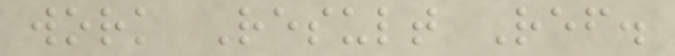work Result Ref.
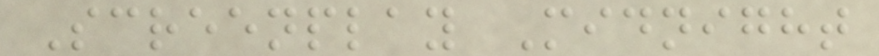Screenplay Midnight
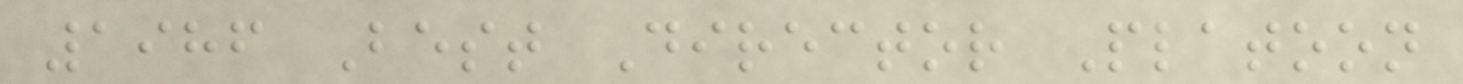1986 Best Director Platoon
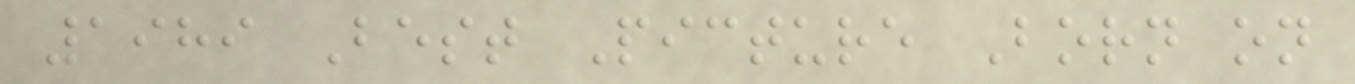1989 Best Picture Born on
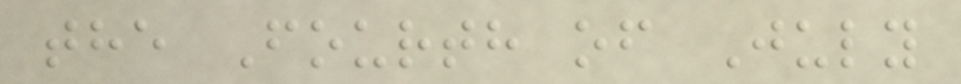the Fourth of July
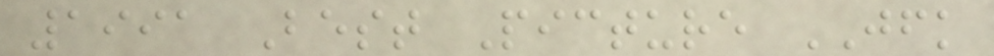1991 Best Picture JFK
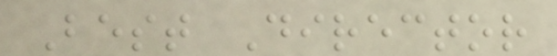Best Director
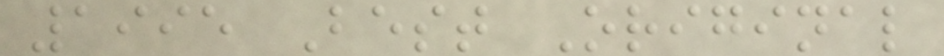1995 Best Original
